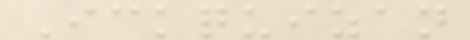Ickquizan
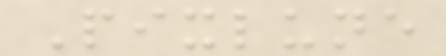Pixlune
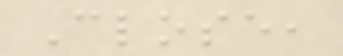Close,
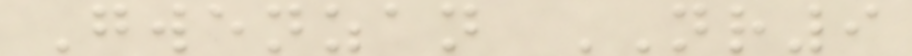Gwenzan NR9
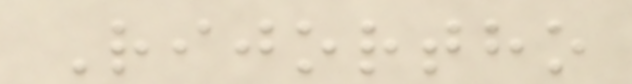Rijortho
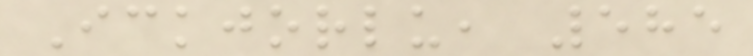Ickjorlu, 585
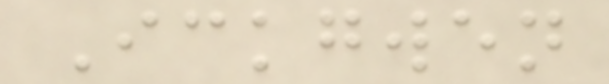Ickgwen
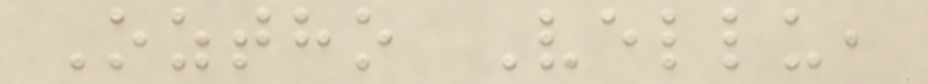Oztho Vellu,
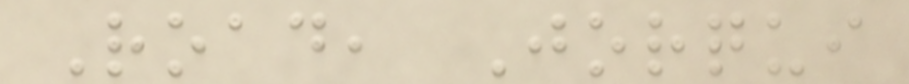Road, Jorqui
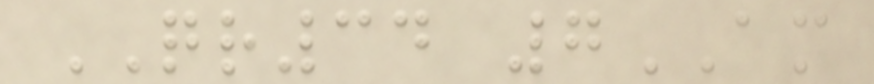QR34 7AM
